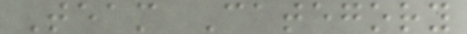Team Category
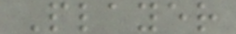Player
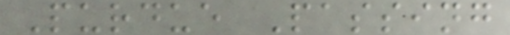Purdue Passing
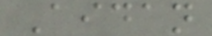Aidan
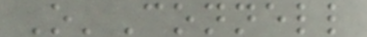O'Connell
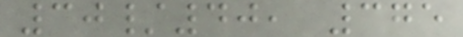30/40, 375
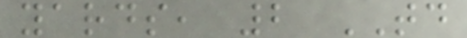yards, 2 TD
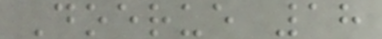Doerue 18
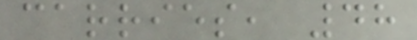carries, 48
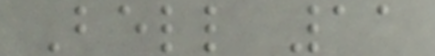Bell 11
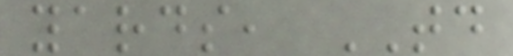yards, TD
